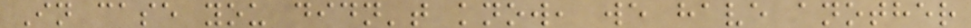In case you didn't know, we have another
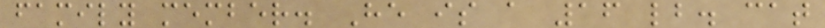family member. He is a 16 lb. cat
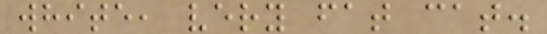white, very fat cat.
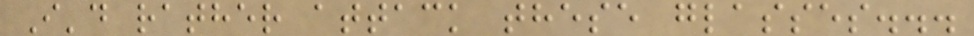I'd rather attack these glasses...
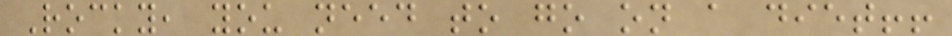Rocky, you need to go on a diet!!
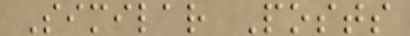Similar Posts
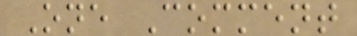One Comment
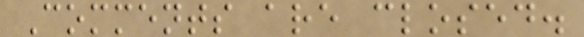Comments are closed.
